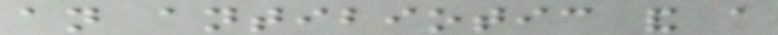an antibiotic and a
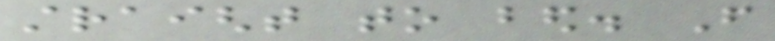straight to bed. From
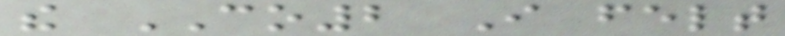the CO2 I felt
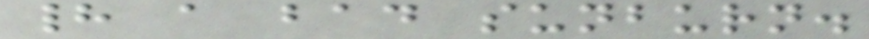had a bad sunburn.
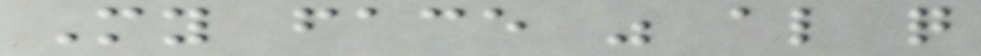My face was also quite
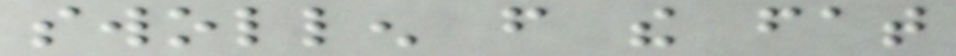swollen from the fat
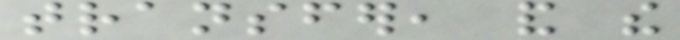transfer, and the
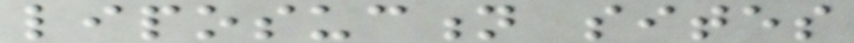liposuction sites
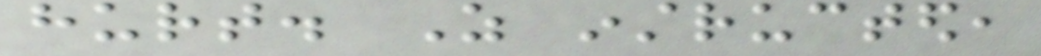hurt. As instructed,
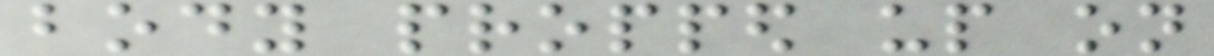body propped up on
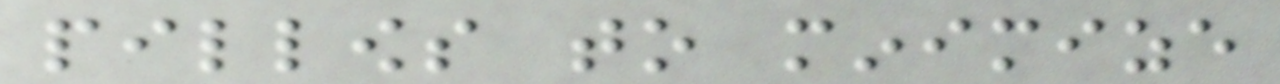pillows to minimize
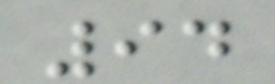94
